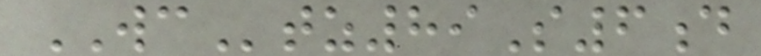WCtz89S6d
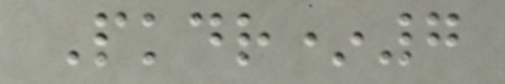Pkdr*7
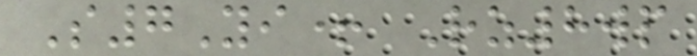S7Yi+ Rz8wp
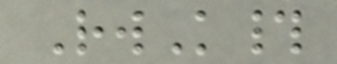RwK#
